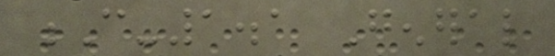C-1.1 General
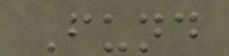Fund
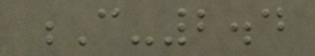C-2.4
